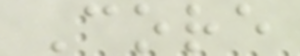Core
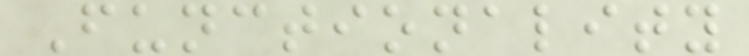Functionality
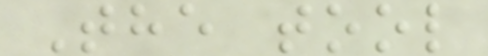The tool
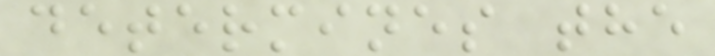determines the
